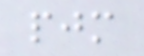pjm
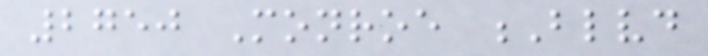2750 Monroe Blvd
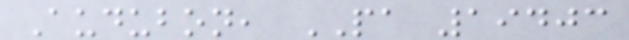Audubon, PA 19403
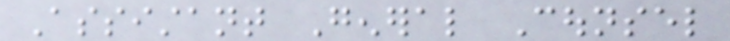Assistant General Counsel
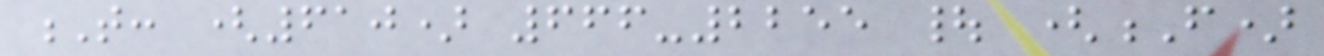T: (610) 666-2255 | (F)
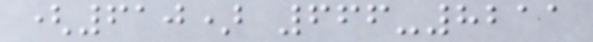(610) 666-8211
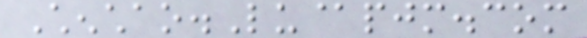Chenchao.Lu@pjm.com
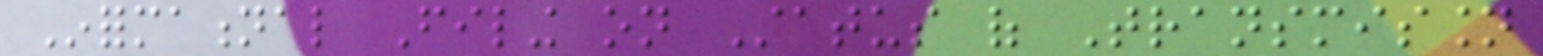Informational Filing on Status of Transmission
